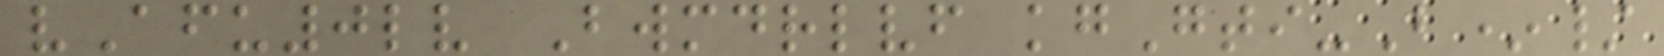vAfu0lv Bwmdrlvf kgGti-B*/
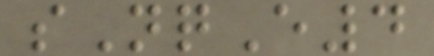sNqE4
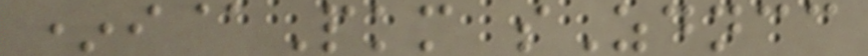*i@Pkm sZdncc
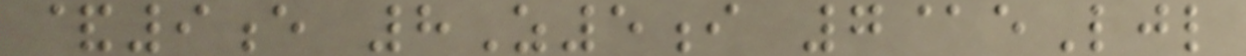&9e 8Z5i 7@eLjl
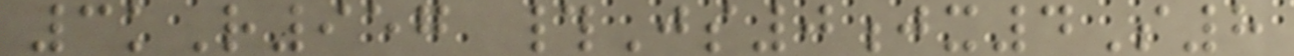3kR957 #Js0jx4S8
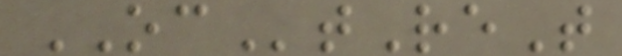OCtReT
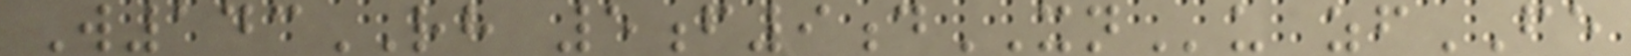W143RH 5f9dXNu zfFE
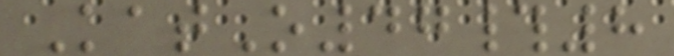KatO47#8
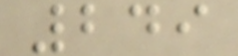249
